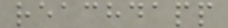reachdapp
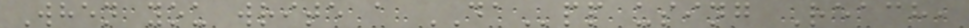When you write a DApp using Reach,
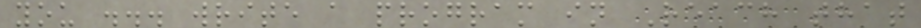you ... write a program in Reach that
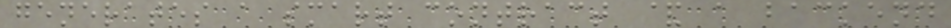generates a smart contract & a backend
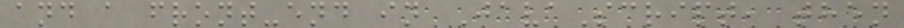and a front-end in JavaScript, then
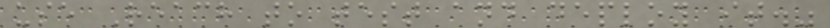use Reach to test and deploy it."
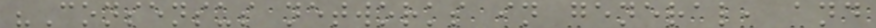"Consensus networks in general, and
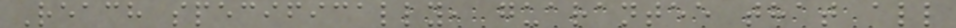Reach specifically, guarantee that all
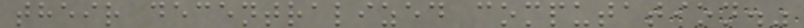their decentralized computation."
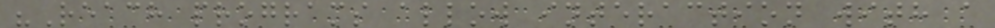"Reach programs allow interaction with a
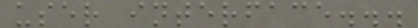user interface...
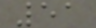51
